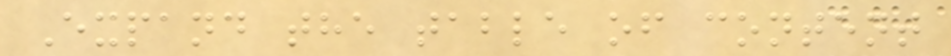Expand the table of content
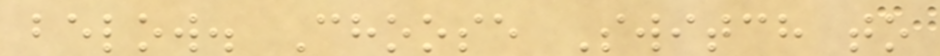below. Choose Switch to
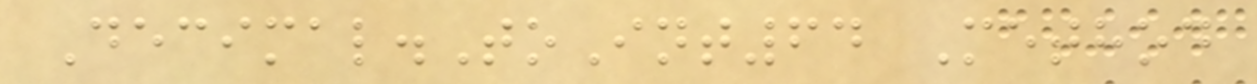Decimal.ToInt64 Method
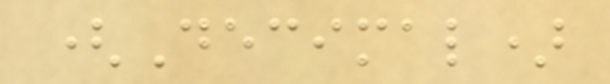(Decimal)
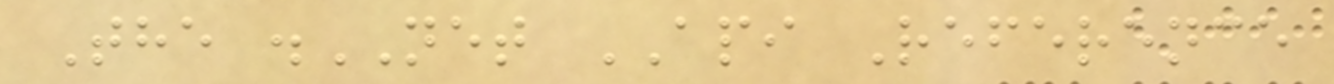The .NET API Reference
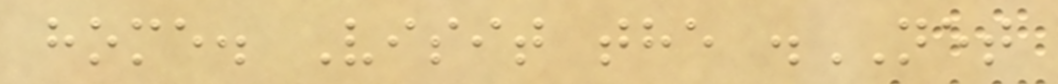home. Visit the .NET
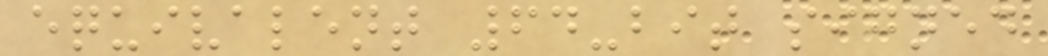equivalent 64-bit signed
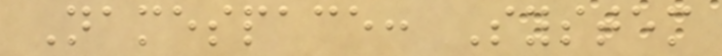Namespace: System
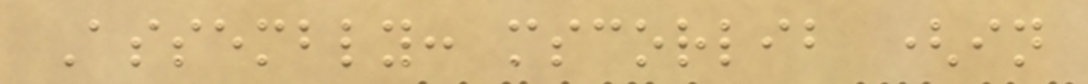Assembly: mscorlib (in
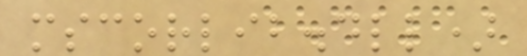mscorlib.dll)
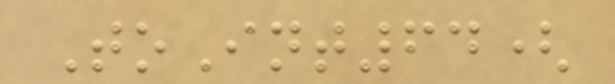ToInt64(
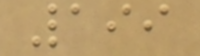199
